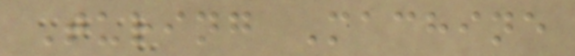Turing Machine
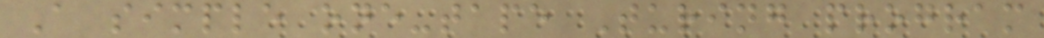A simple one-tape Turing program
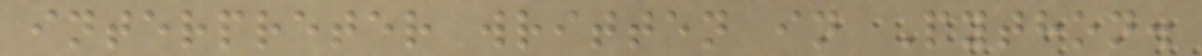interpreter written in Python.
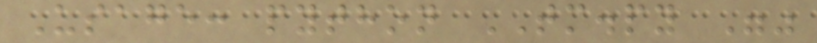Usage: python TM.py ""
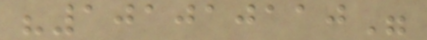"101010110"
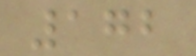172
